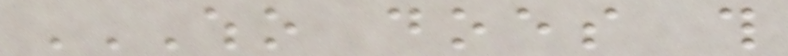WHO DOES THIS
